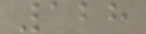128
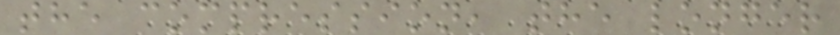the compression, the longer
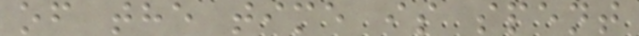of the time is spent
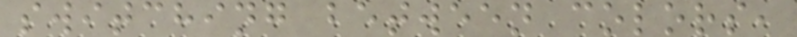switching between colors,
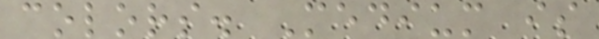colors. Medium is
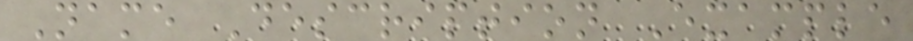Name Description Example
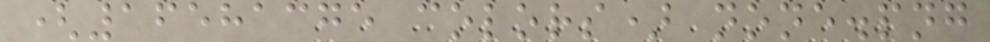(16581375 colors) none.png
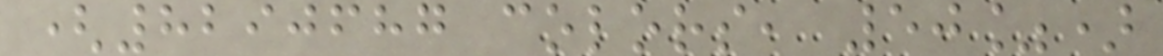(8290687 colors, 50%)
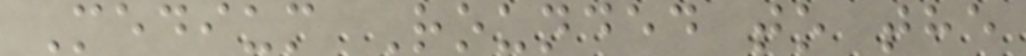Medium Rounded to the
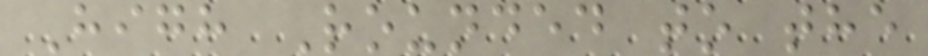High Rounded to the
